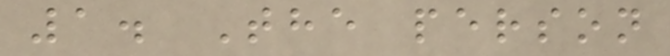1. The person
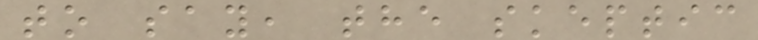to say, the skeptic
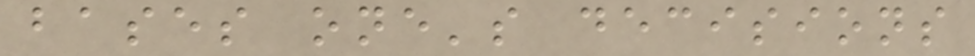bases one's decisions
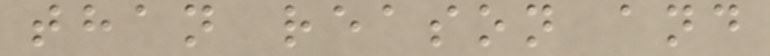than reason and
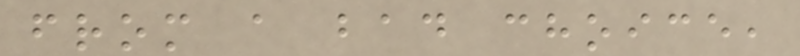from a bad choice,
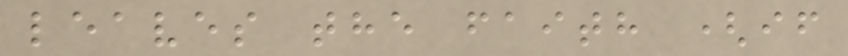leaves the faith (if
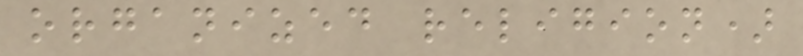organized religion)
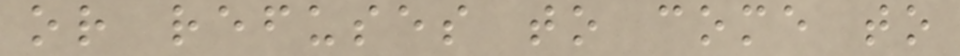or refuses to come to
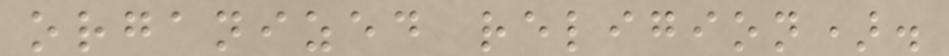organized religion).
